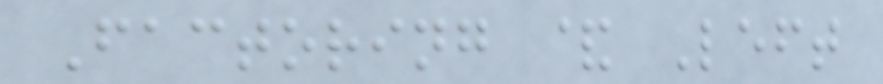Factoring & Left
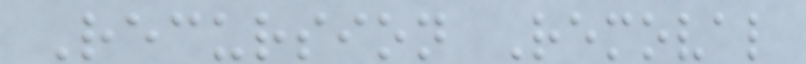Recursion Removal
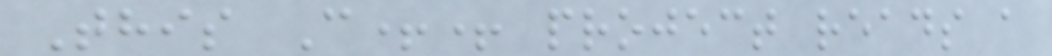This C++ project reads a
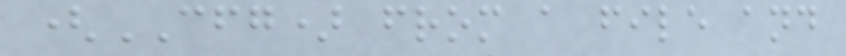(CFG) from a file and
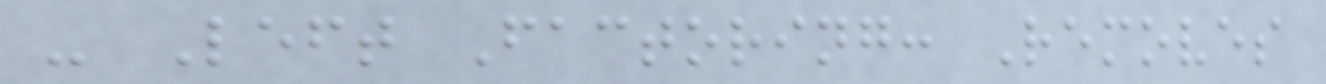- Left Factoring: Removes
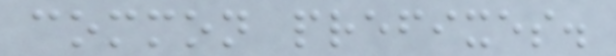common prefixes.
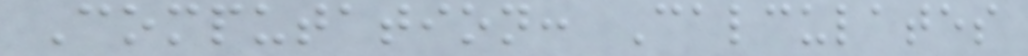Computation: Calculates
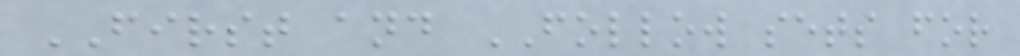FIRST and FOLLOW sets for
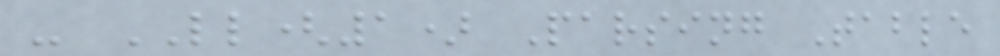- LL(1) Parsing Table
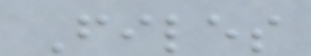Files
